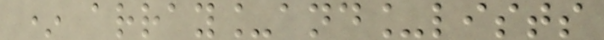* array_and_lists
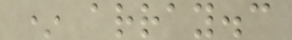* array.c
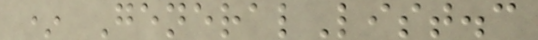* GeneralList.c
